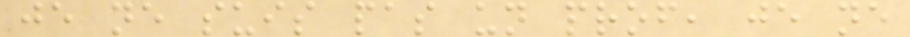je ne suis pas un prof, je ne
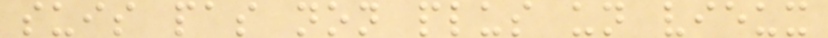suis pas non plus un vieux
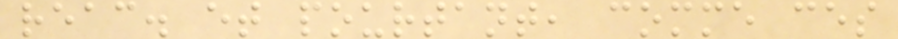reac. et pourtant, comme ces
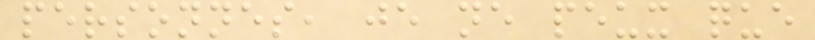personnes, je ne peux que
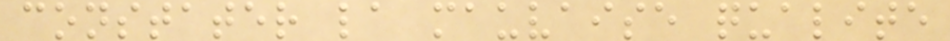constater la mauvaise qualite
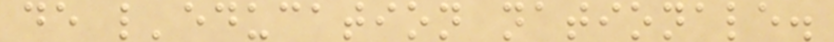de l'education nationale.
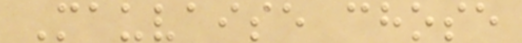Mauvaise chose
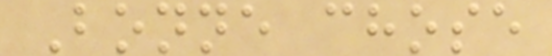Bonne chose
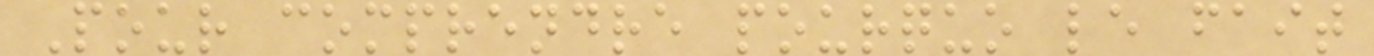Pour comprendre pourquo le fait
